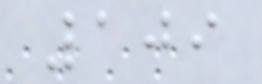109
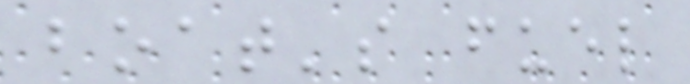boat's fuel
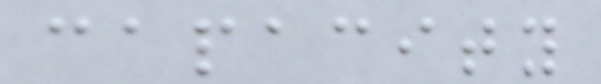capacity
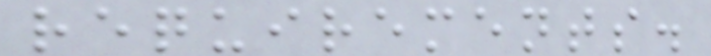requirements.
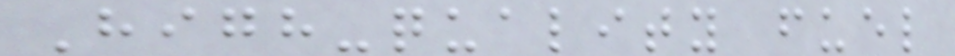High-quality fuel
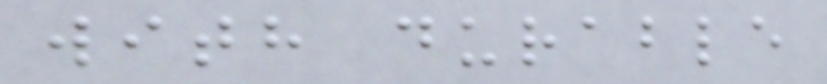with durable
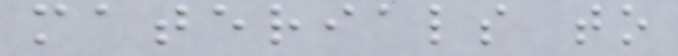materials to
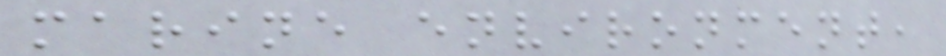marine environment,
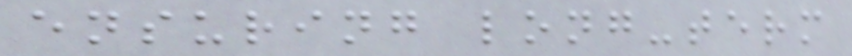ensuring long-term
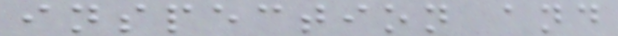inspection and
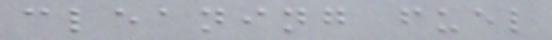cleaning fuel
